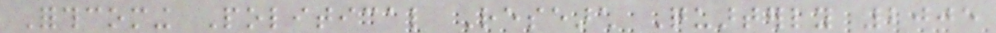Forthcoming Political Research Quarterly 2005
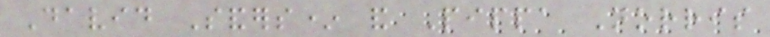David Sanders* and Pippa Norris
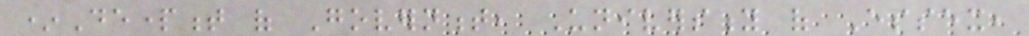*Department of Government, University of Essex,
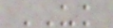UK
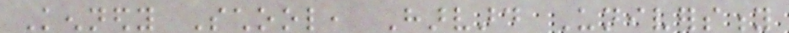Kennedy School, Harvard University
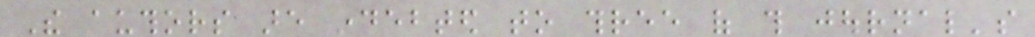The authors are indebted to three of this journal's
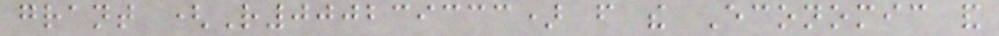grant (R000239333) from the Economic and
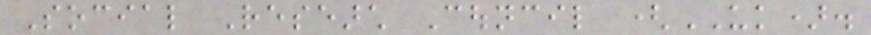Social Research Council (UK).
